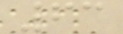63
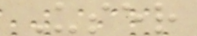User
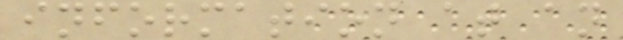information at an
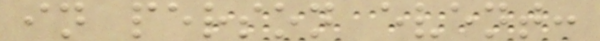in person event:
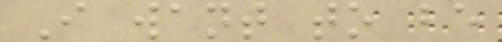I want to be
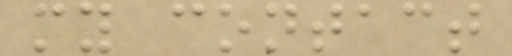my contact
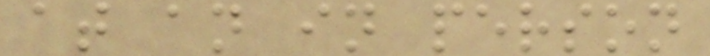at an in person
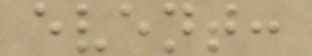event:
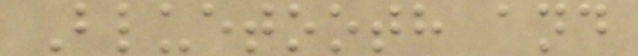Bluetooth and
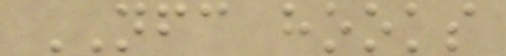NFC hooks
